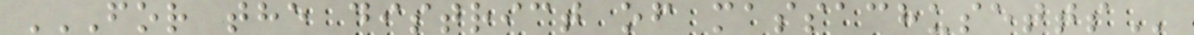FOR THE DISTRICT OF MASSACHUSETTS
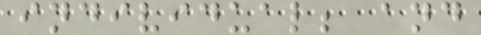individual; and
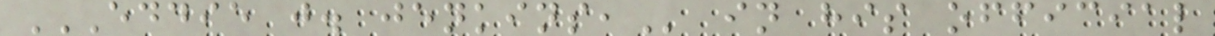EDDIE J. JENKINS, in his official
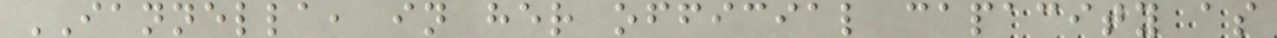IANNELLA, in her official capacity as
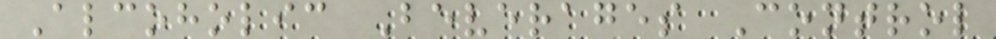Alcoholic Beverages Control
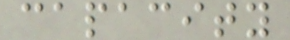capacity
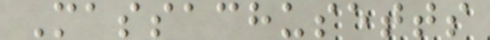Massachusetts
